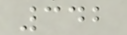342
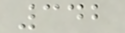342
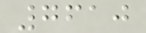7610
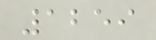1259
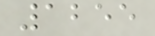1255
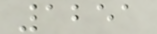1251
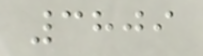3809
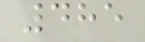485
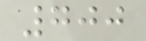700
